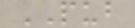PUB
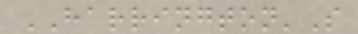HARRINGTON'S
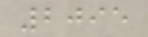2095
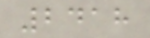2418
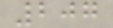207
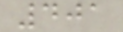401
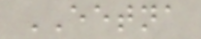EETNA
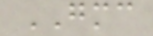GMC
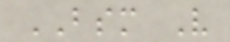BSM V
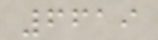6619
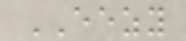EEZY
